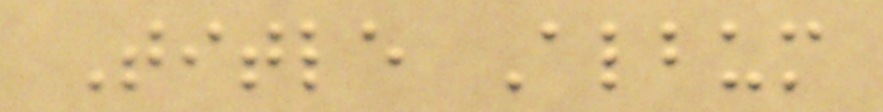Title Album
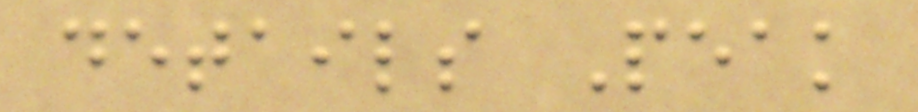details Peak
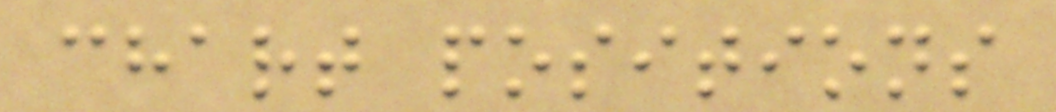chart positions
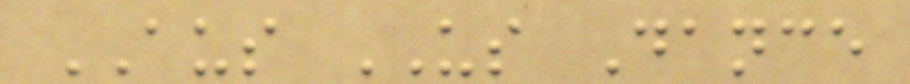AUS US Dance
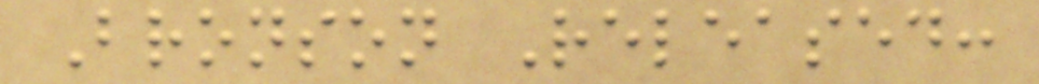Bronson Released:
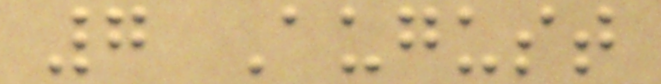7 August
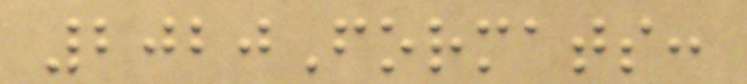2020Formats:
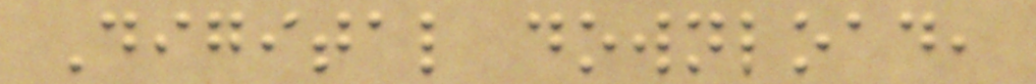Digital download,
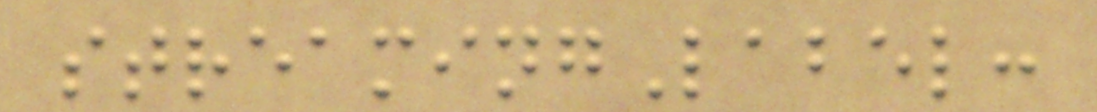streamingLabel:
